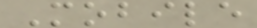Mobile
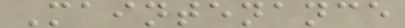Maintenance
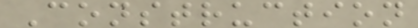Construction
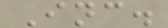Inc.
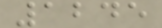1245
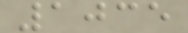1035
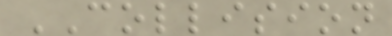COLLISION
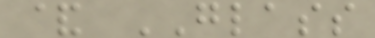& GLASS
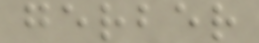gerber
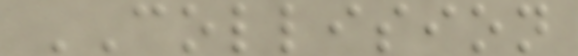COLLISION
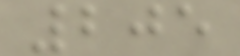205
